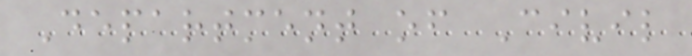Department of Civil
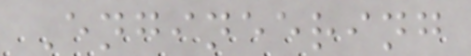Engineering
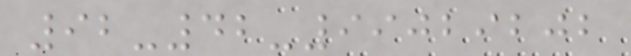92-42-99029202
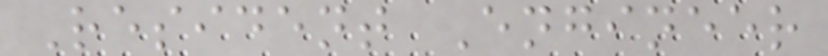Resident Engineer
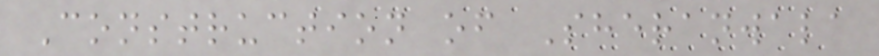Construction of Sheranwala
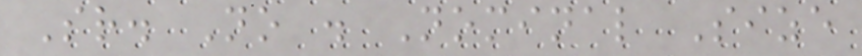Sr. No . Nominal Size
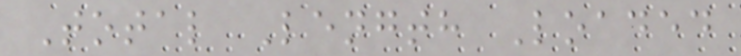Total Length Loaded
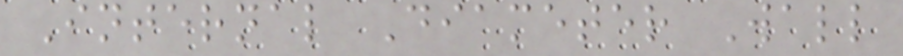Internal Diameter Wall
